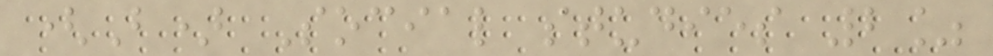(B) Social studies 2%
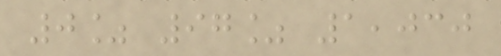0% 97% 1,030
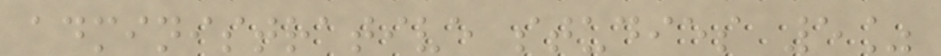administrative studies 5%
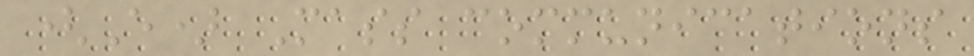(E) Mass communications
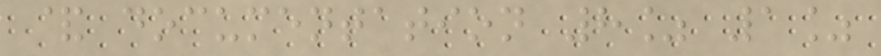& documentation 8% 1%
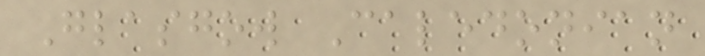Glasgow Caledonian
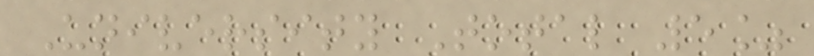University Total 5%
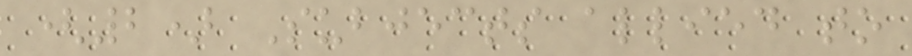(2) Subjects allied to
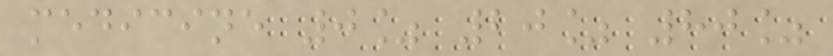medicine 0% 20% 80%
